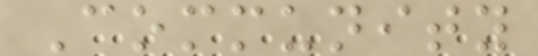Community
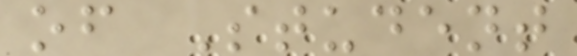of Student
